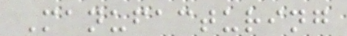Manufacturing
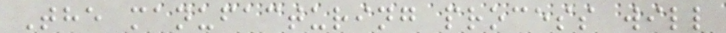The manufacturing process will
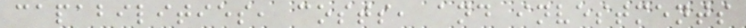capabilities, costs, and investments
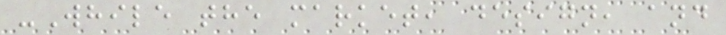-While the market, design, and
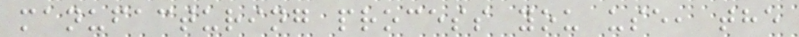manufacturing process you use, the
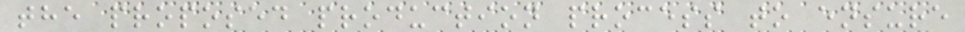the proposed production process to ensure
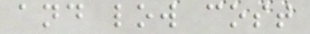and low cost
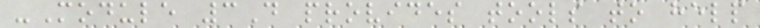-Module 3D provides tools to help
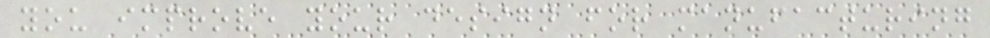you improve your design for manufacturing
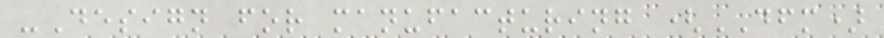-Design for manufacturing (DFM)
